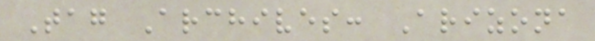Tag Archives: Arizona
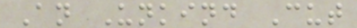An Unkind Cut
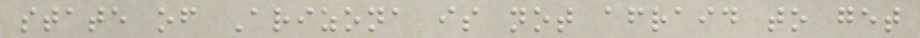state of Arizona is not afraid to get
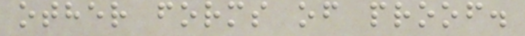other forms of proof.
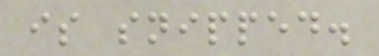is snipped.
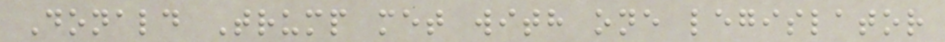Donald Trump met with one legislator
